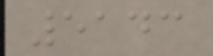5143
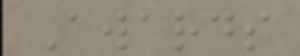Awards
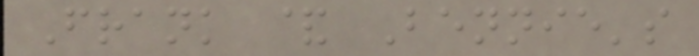Frank & Bennie's
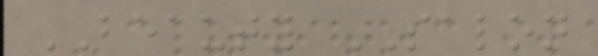BEAUTY SALON
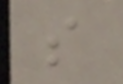s
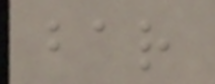bar
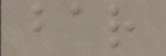bar
